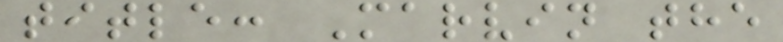title: Marvin the
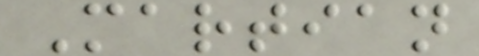Martian
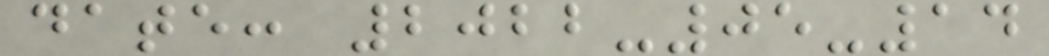date: 2022-05-14
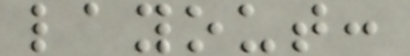layout:
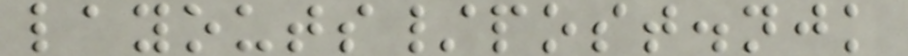layouts/post.njk
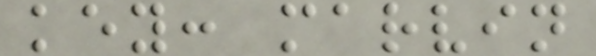key: marvin
